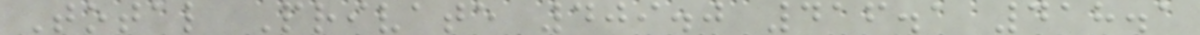Total Private 409.0 416.1 418.1
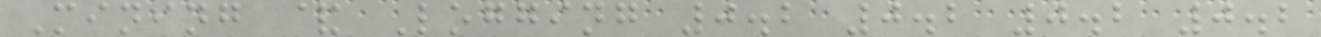Mining & Logging 0.2 0.2 0.2 0.2
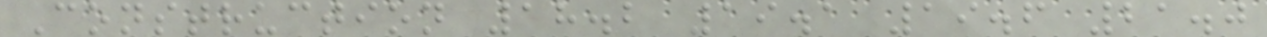Construction 18.2 19.1 19.6 21.0
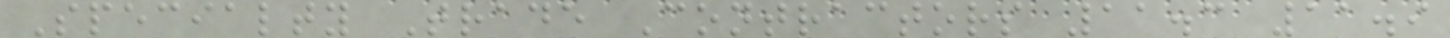Specialty Trade Contractors 11.3 11.9
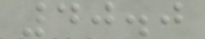40.0
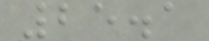25.1
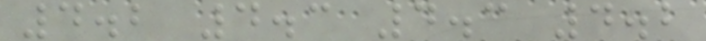4.2 4.3 4.3 4.2
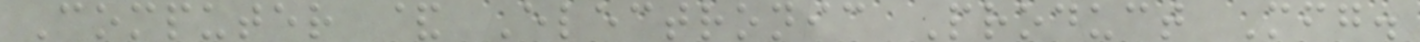Computer & Electronic Product Mfg.
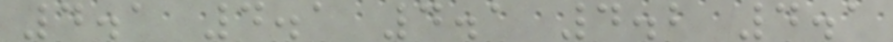4.1 4.1 4.1 4.2 4.1
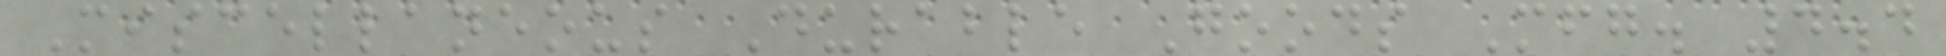Miscellaneous Durable Goods Mfg. 4.4
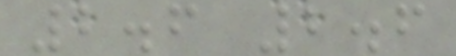2.6 2.6
